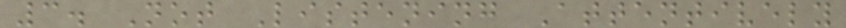3. Not Listening Attentively
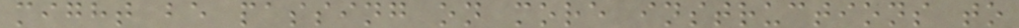might be passing on more instructions to
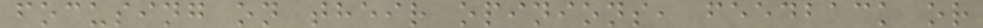focusing on their opinions, feedback or
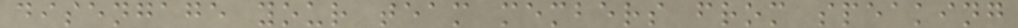disengage your team members from speaking
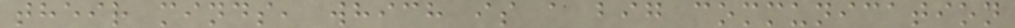their minds, which is a big communication
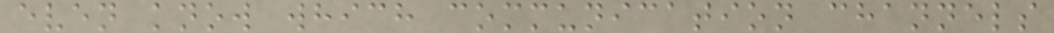even know which communication channels
